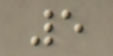5
